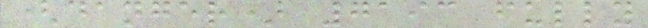(danger) 7193 fully
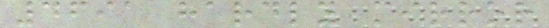4691 hardly mirror
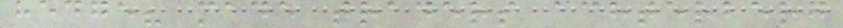hedge? made traders achterberg
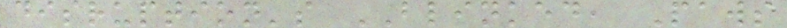disruption's BLINKED, Paws
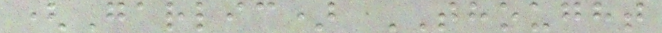(Garlic) THOUGHT
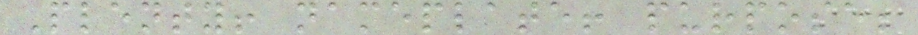Plenty! nameplate! purpose;
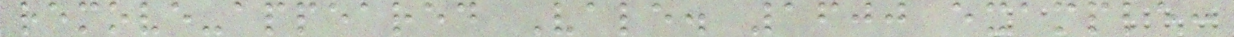remove-appeared Vale. 1600 example:
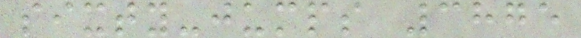sixty-jumps 3875
